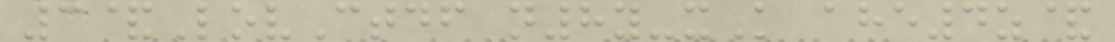3&LovCtdf n8y-xK ahe4z&
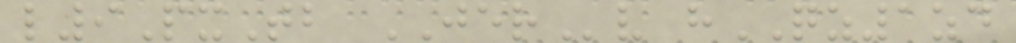l9PxTb JERv hQZ1zd
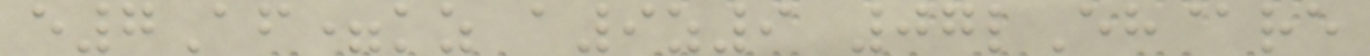e7Af=kz a9z9 07lEh@re
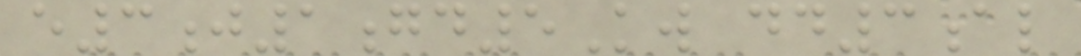e3j1gd5Kw dd3al
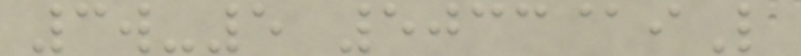3w-5 5033@iL
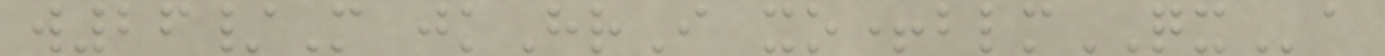w26/M jkHrI xo+blmQXa
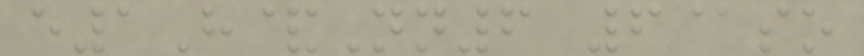e1H&Nn6 6@so
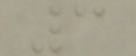3
